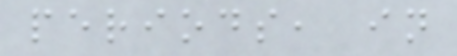periods, in
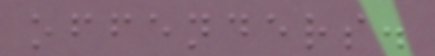offenders.
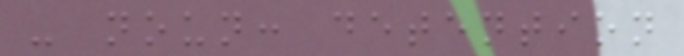- noun: detention
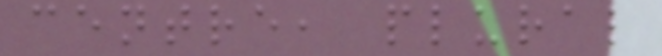centre, plural
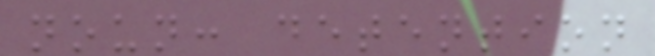noun: detention
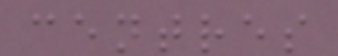centres
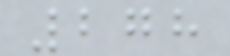278
